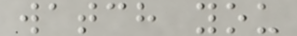watch you
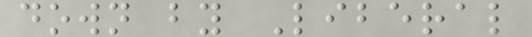down by Liberal
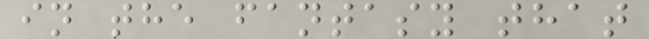in the fantasy that
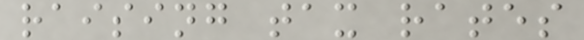raising tax rates
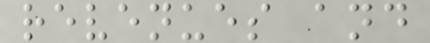revenues and
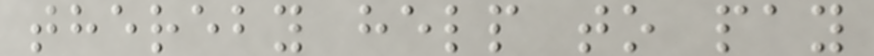thereby help to pay
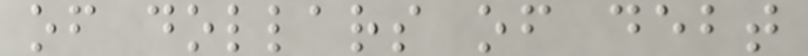of dollars of debt
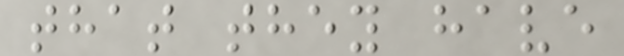that they have
